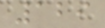129
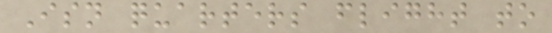Isn quarters flight to
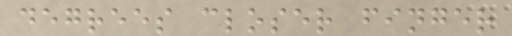degrees closer finger
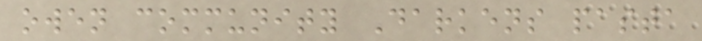owen community Darkens pasta
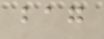bag
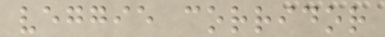veggie corridor
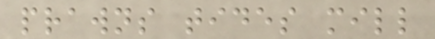prawns tides mill
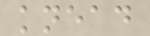knead
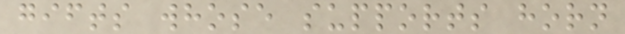gifts whose supports horn
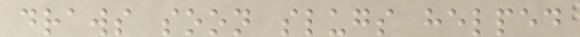draws soon slugs helped
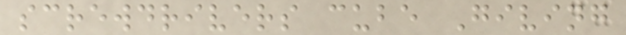screwdrivers cube Giving
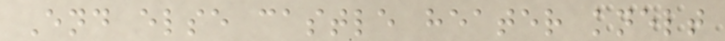End else castle heater knelt
